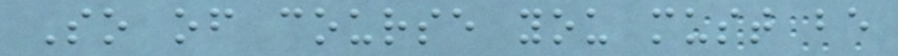So of course you must be
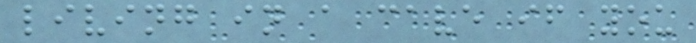living in a cave if you
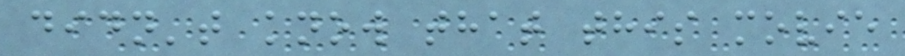didn't know that this movie
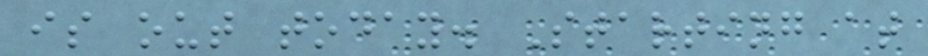is out today. Starting at
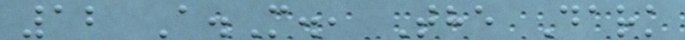12 A.M., The Dark
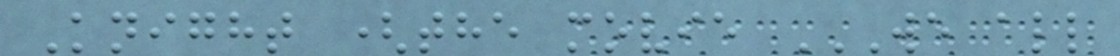Knight (the movie WE ALL
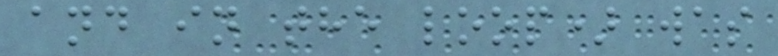and in the loop) was
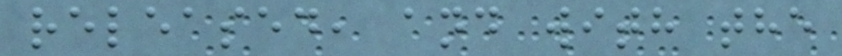released, and with the
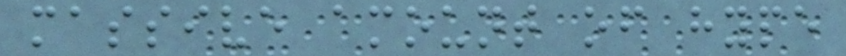massive amount of hype
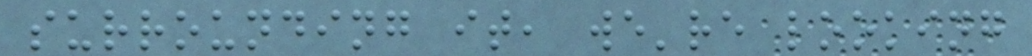surrounding it, we're looking
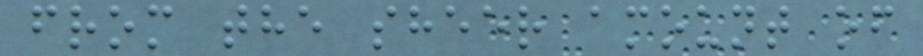from the sheer amount of
